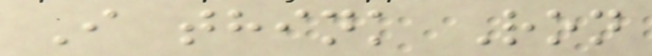I think Ron
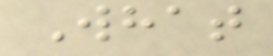What
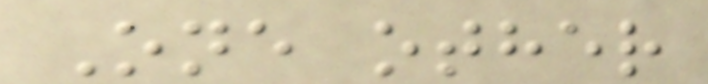One other
